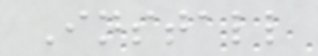Install
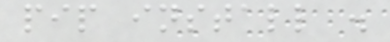pip install .
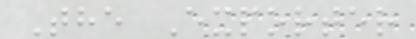The Exporter
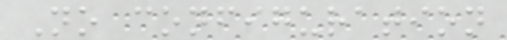No configuration
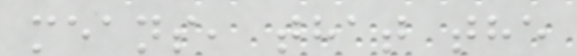means, that the
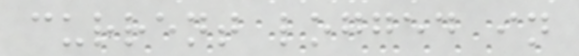current logged in
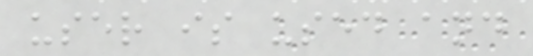user is used and
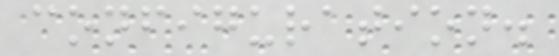configuration.
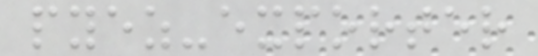pyez-exporter
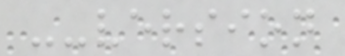--version
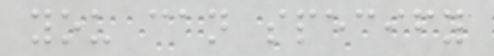you can specify
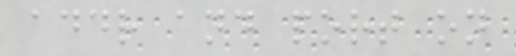addr and port on
